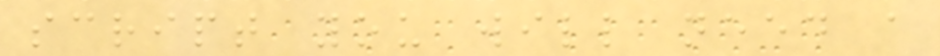script you will need a
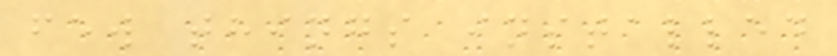few things installed
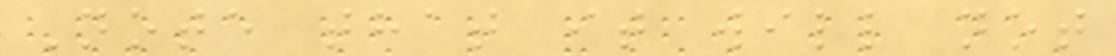Note that it will not
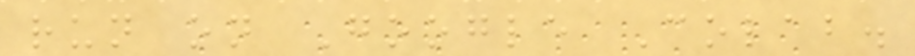run on Google Colab.
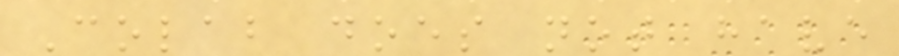Colab does not have
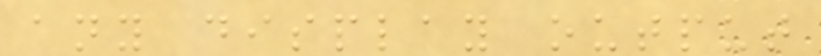any display output
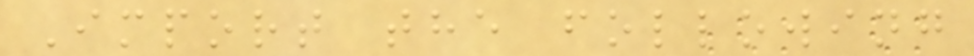Import the following
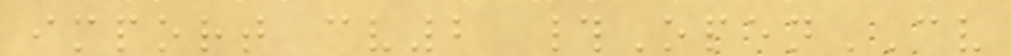import cv2 #OpenCV
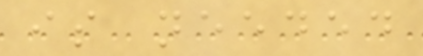is needed
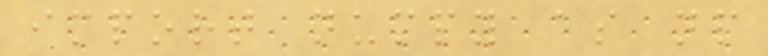import numpy as np
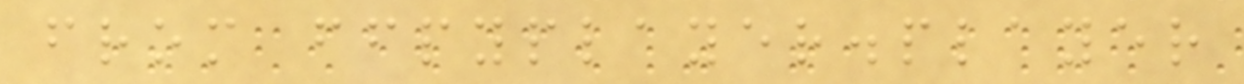from ffpyplayer.player
